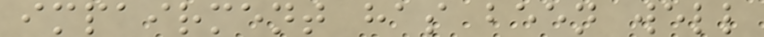impairment has been well
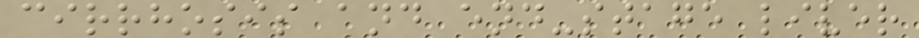cirrhosis and end-stage liver
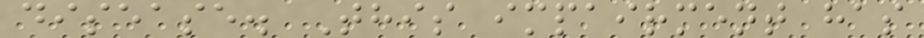disease. This impairment has
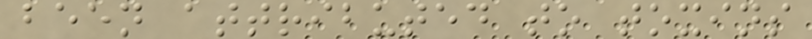been attributed to toxins
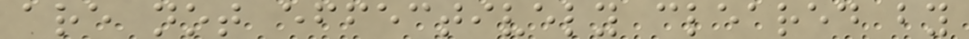are not effectively cleared by
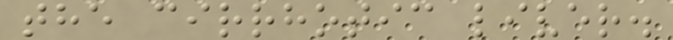the cirrhotic liver.
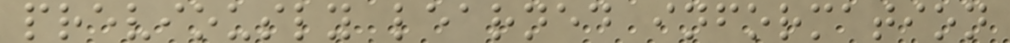previously learned information
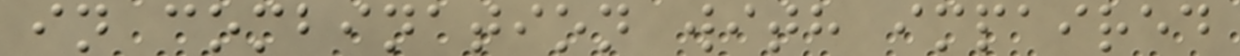in combination with impaired
